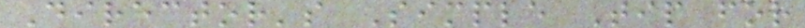Director's Simple Tip for
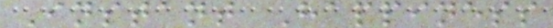Instant Happiness
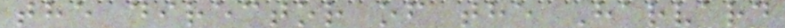the director of the Harvard
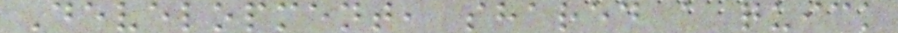Development, shared a quick
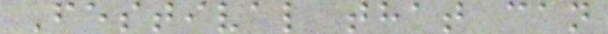Festival that can
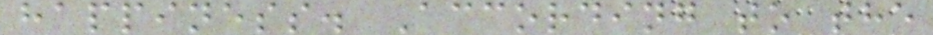happiness. According to the
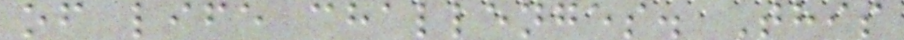of life challenges. This
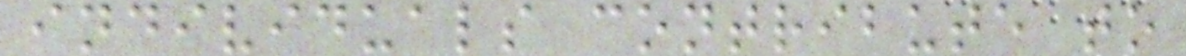individuals contribute to
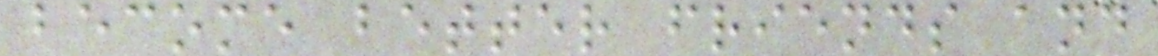become better friends and
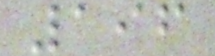196
